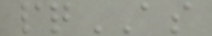pqAS
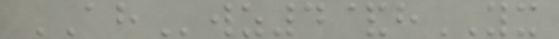AHwz4&hYX
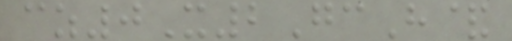cz0X2GcH&
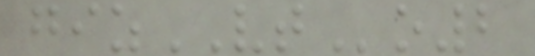gizVTo2
